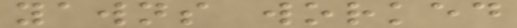yawns worked
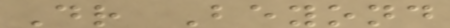Dr Beyond
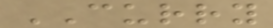CURRY
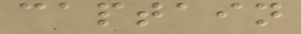captain
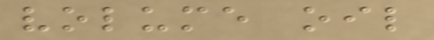volume oil
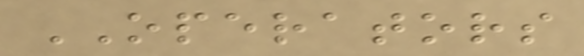OPERATORS
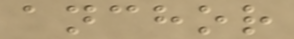anchor
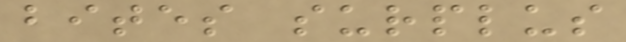bites surplus
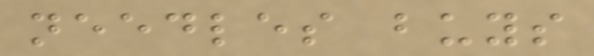needles buys
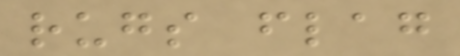rugs flag
